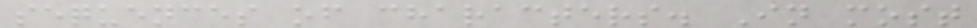sequences of characters. In most
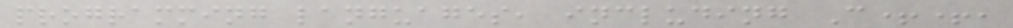programming languages, including C++,
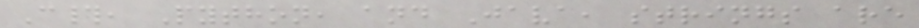C#, Python, and Java, strings are
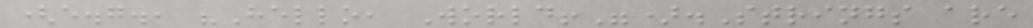(e.g., "Hello, World!").Strings are
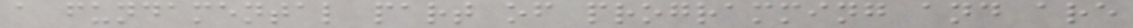a fundamental part of programming and are
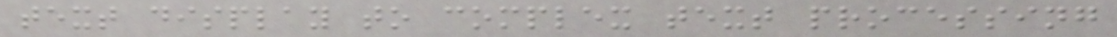text display to complex text processing
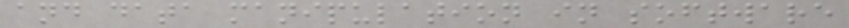and data manipulation in software
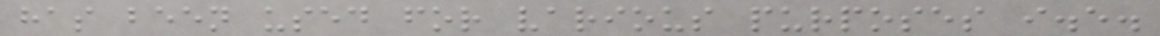has been used for various purposes i.e.
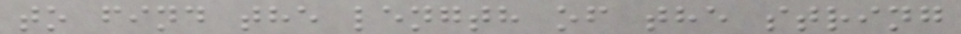to find the length of the string
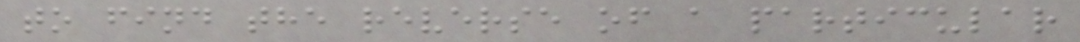to find the reverse of a particular
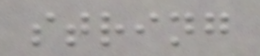string
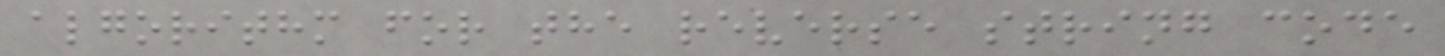algorithm for the reverse string code
